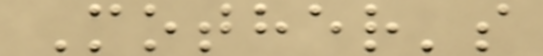Mother's
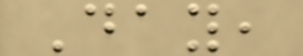Day,
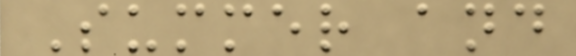Summer and
